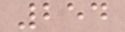254
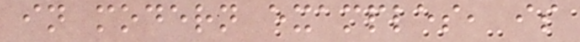in modern examples, is
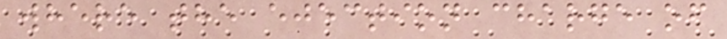where the ejection charge of
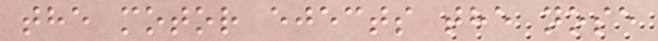the motor ejects the nose
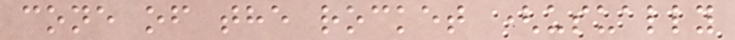cone of the rocket (usually
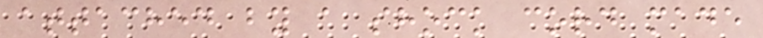attached by a shock cord made
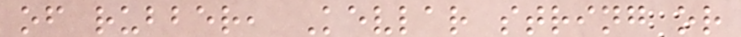of rubber, Kevlar string or
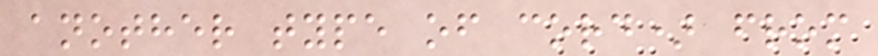another type of cord) from
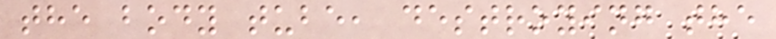the body tube, destroying the
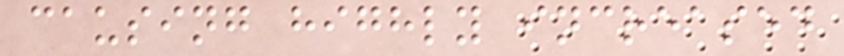causing highly increased
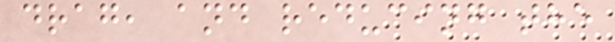drag, and reducing the
